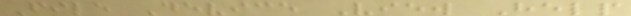File Device View Help
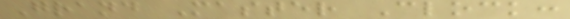Grand Master Clock:
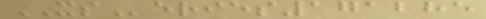XSeries171285
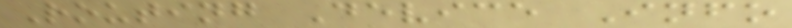Routing Device Info
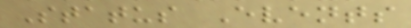Status Events
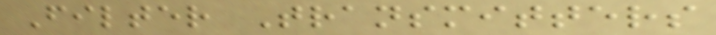Filter Transmitters
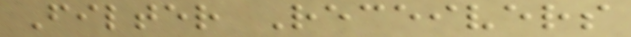Filter Receivers
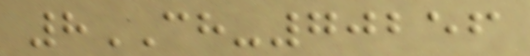8CH-70256
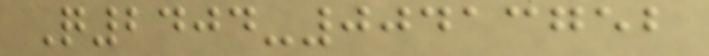Q2404-00413752
